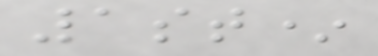1st*
